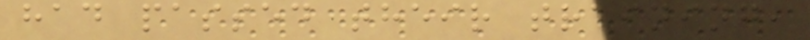had passed their training,
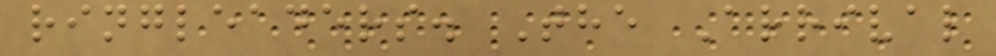ringleaders. The Arrival
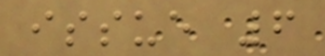issue 6
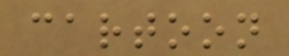cartoon
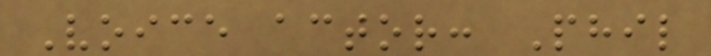Voice actor: Phil
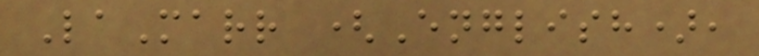LaMarr (English),
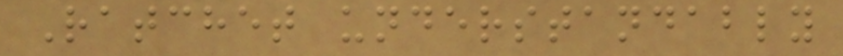Ratchet understandably
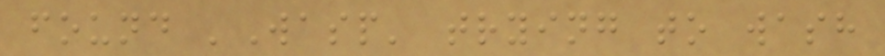found 'Wasp' trying to wash
